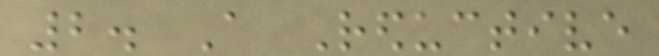2. A Reductive
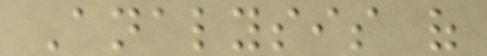Analysis of
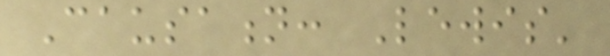Causation: Lewis'
